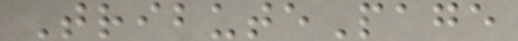TributePage
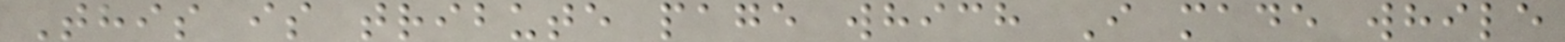This is tribute page which I made while
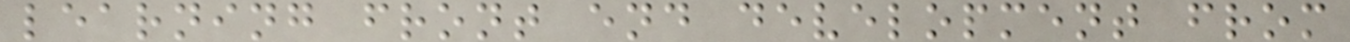learning front end development from
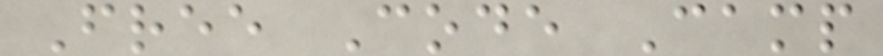Free Code Camp
